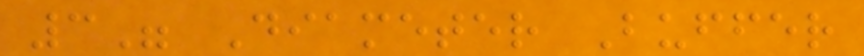3" Diameter Buffer
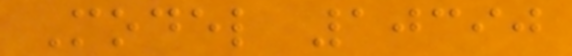Model 10390
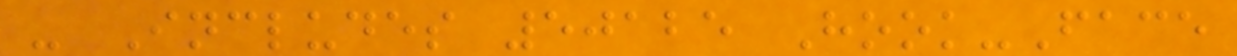- Includes 50125 Hook-Face
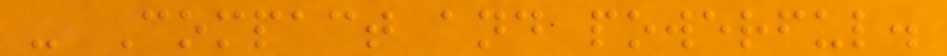- Compact and powerful.
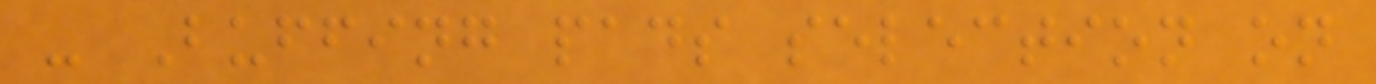- Buffing pads selection on
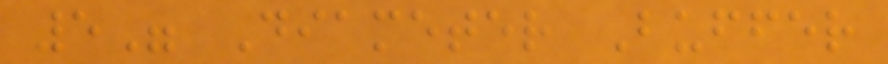5" Diameter Buffer
